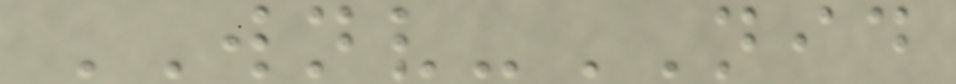WNV-NID
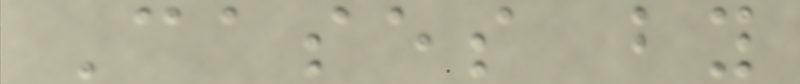Cases by
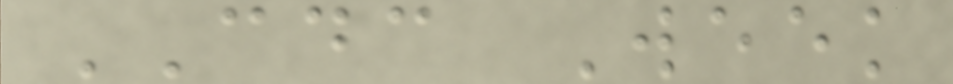CDC Week
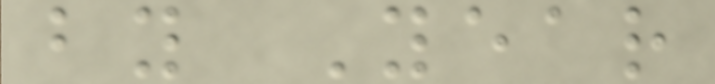by Year
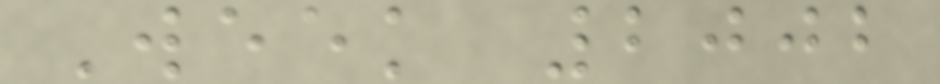Week 2002
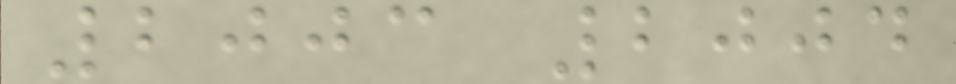2003 2004
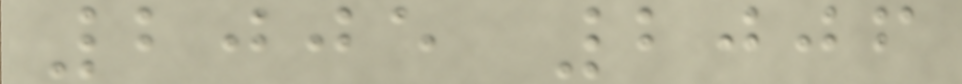2005 2006
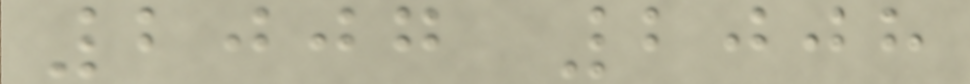2007 2008
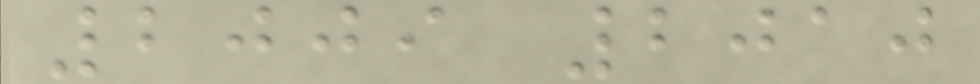2009 2010
